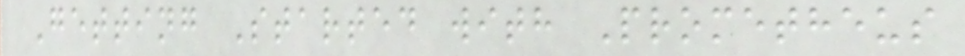Getting Started with Prometheus
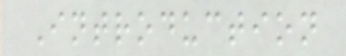Introduction
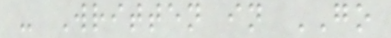- Written in GO
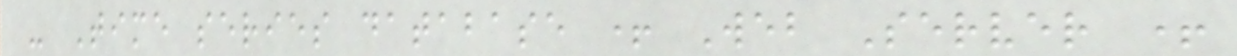- Time series database + Web Server +
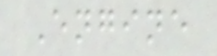Engine
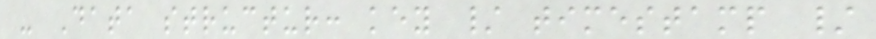- Data structur: key / timestamp /
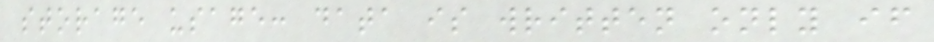storage usage: data is written only if
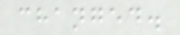changed.
